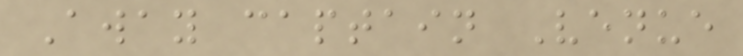Away captain Venue
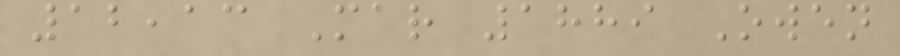12,13 Mar 1889 Owen
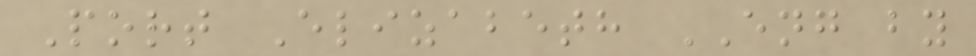Port Elizabeth ENG by
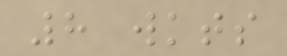8 wkts
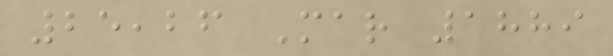25,26 Mar 1889
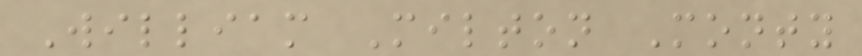William Milton Monty
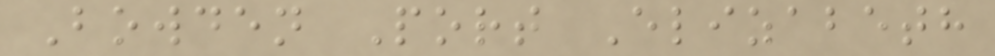Bowden Port Elizabeth
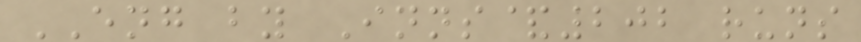ENG by Inns&202 runs
